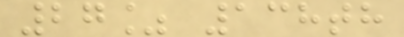27% 138th
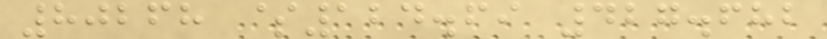80268 $124.69 427.682
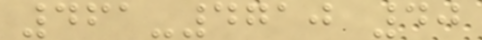461-4710 40
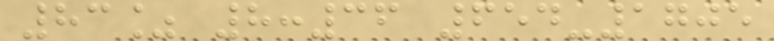83% 8:36 654-1705
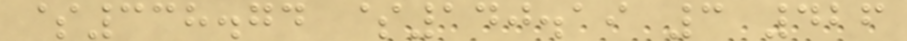$338.74 $140.19 3 426
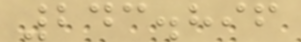243.896
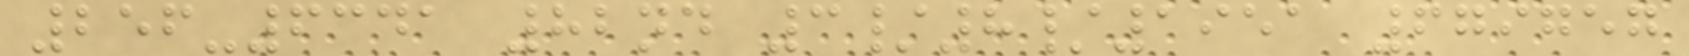256-6341 82nd 3/8/1951 679757
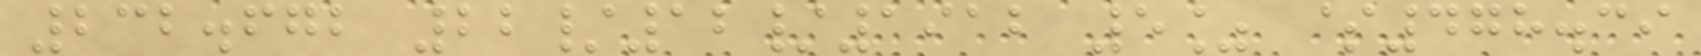232.672 22/12/1912 5% $478.39
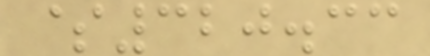$320.33
